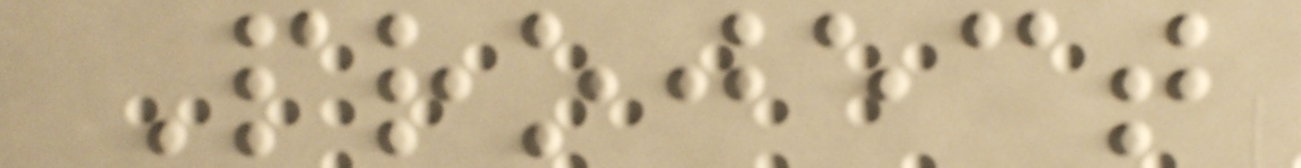Project
